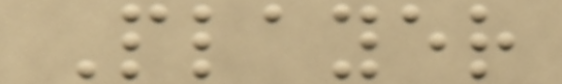Player
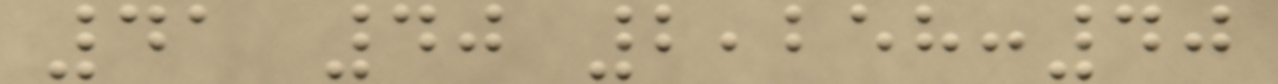41 40 2,258:40
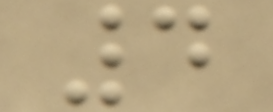4
